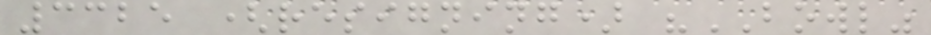3325 (resigning) "BOWL"
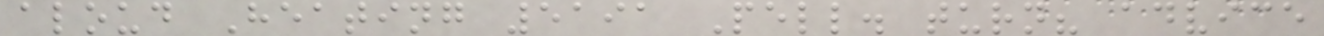aloud Heating 5191 Pell. turn? advice
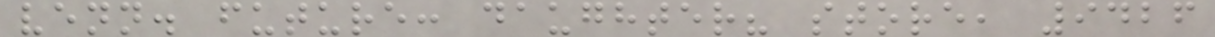venn. future: daughter? store, 9426
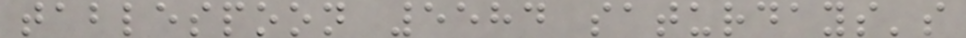tablespoon 5584 saturdays's
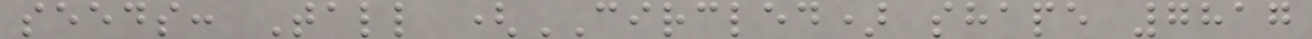seeds: Tall (CIRCLED) shape 7817
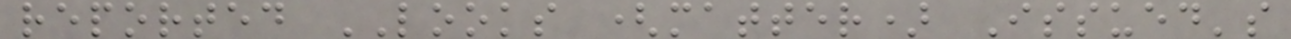reported LOOKS (matter) Issued's
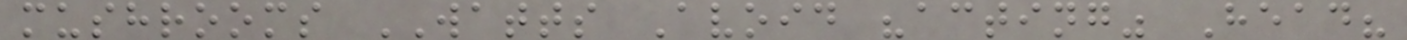mushrooms WATTS Avoid "acting" Head?
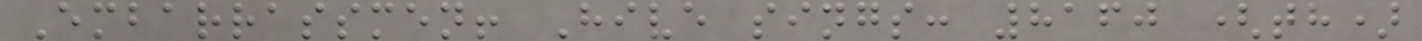Embarrassmen! Hive sings: 8160 (th)
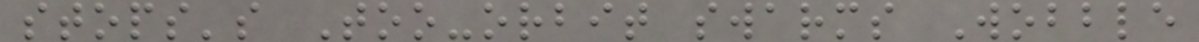stops's Too-orbit swarms Wobble
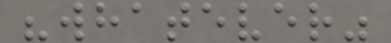"whatever"
